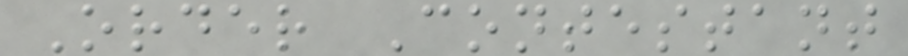Order Contestant
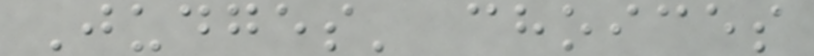Judges' choices
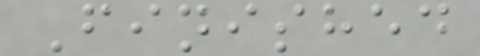Finished
